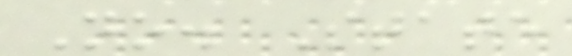No. State
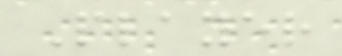Player
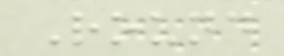Round
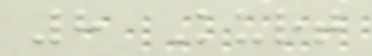8 Kurt
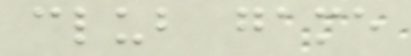club game
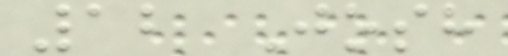12 Josh
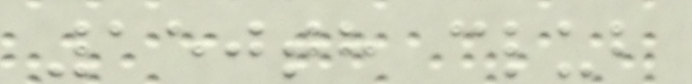150th club
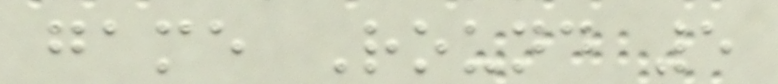game Round 5
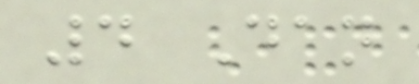4 Dan
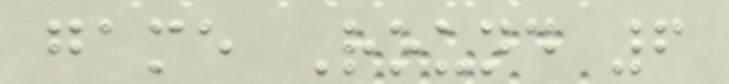game Round 6
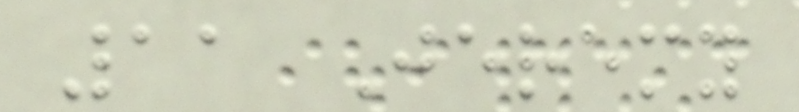11 Jeremy
